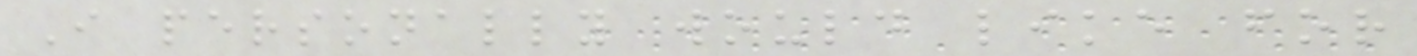I personally would like for
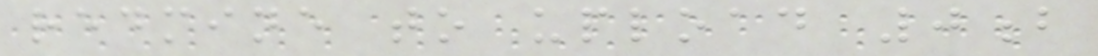redmine to upload 0b
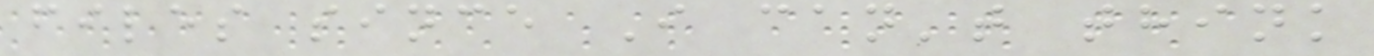files since I can't think
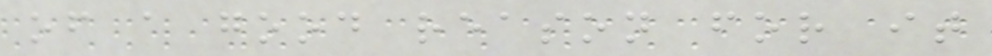of a good reason for it
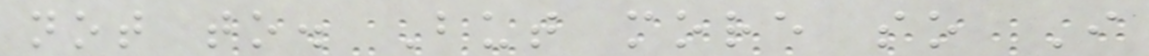not to. But more so I
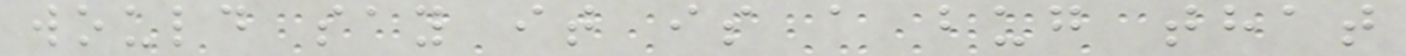would say it is a bug that
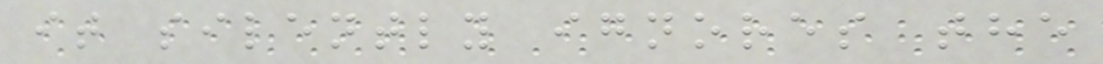it silently ignores the
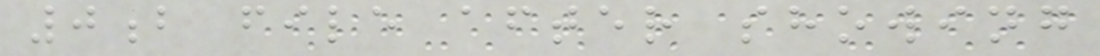0b file after showing
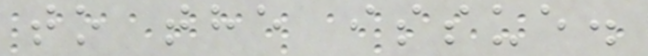to the issue.
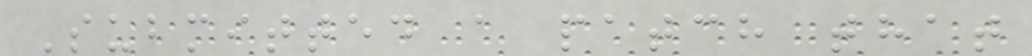Submitted a patch that
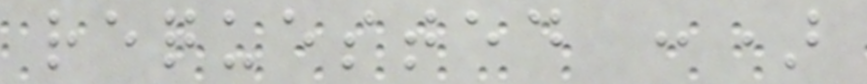requested :)
